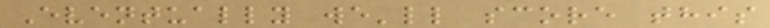Eventually we'll score this
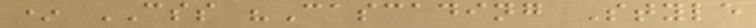* CSS "Cascading Style
